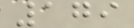179
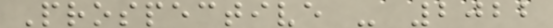Prospective - 2022
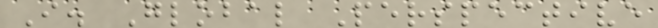I. Global Perspective
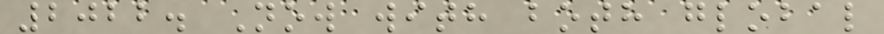2022. Now with both global
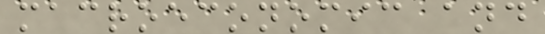macroeconomic and
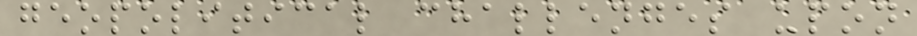geopolitical challenges upon
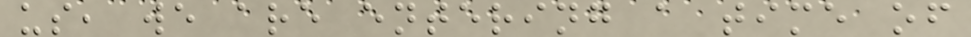us, we are entering a time of
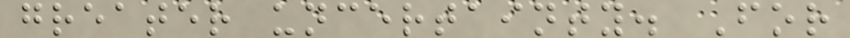greater uncertainty. For
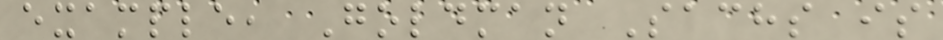example, Goldman Sachs is
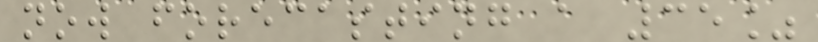now forecasting a 35%
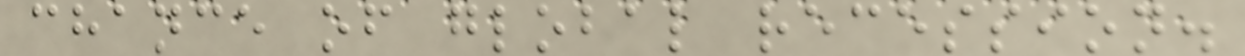chance of global recession.
